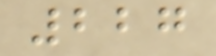227
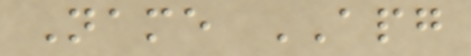Name APG
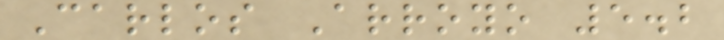Carlos Arroyo 5.2
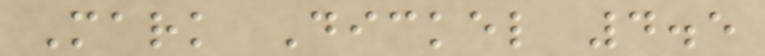Mark Dickel 4.5
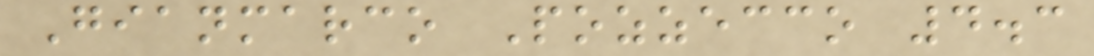Gianmarco Pozzecco 4.3
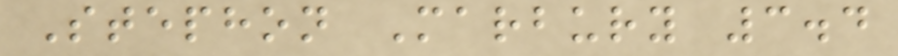Stephon Marbury 3.4
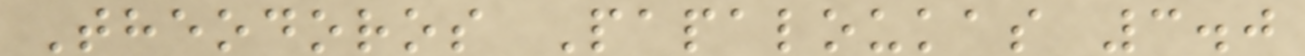Theodoros Papaloukas 3.0
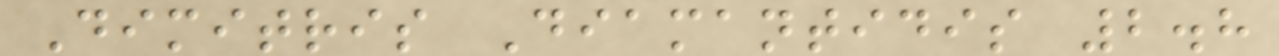Dimitris Diamantidis 2.8
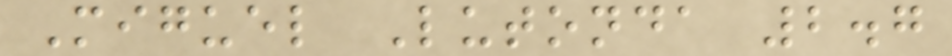Miguel Lutonda 2.7
